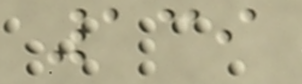139
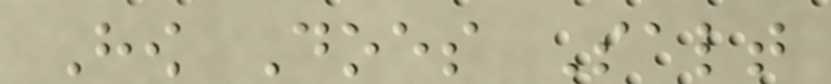How Does Salt
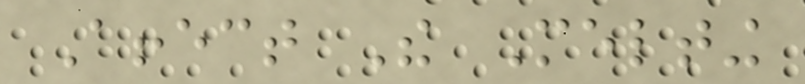Affect The Melting
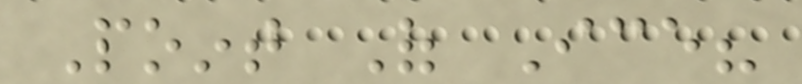Point Of Ice?
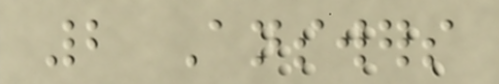2 Answers
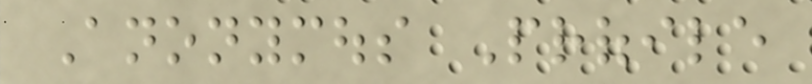Anonymous Profile
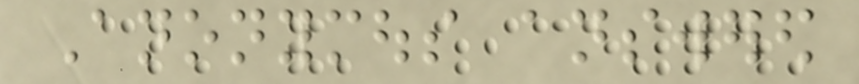Anonymous answered
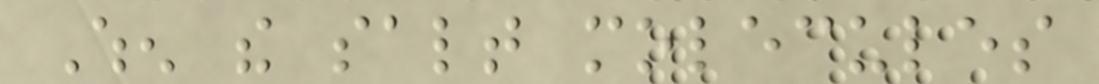When the salt molecules
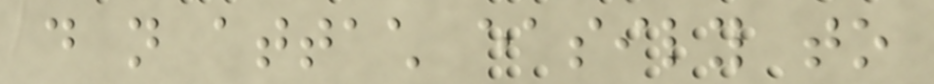do not attach easily to
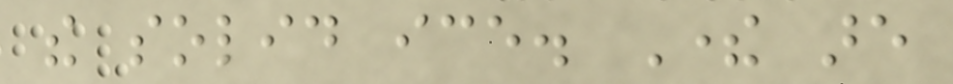the solid ice. There are
